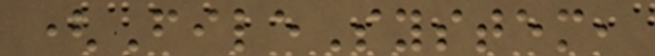(FileSystem,
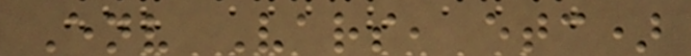Env Vars, etc)
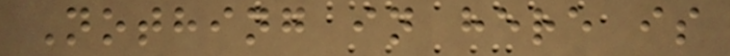Nothing in here is
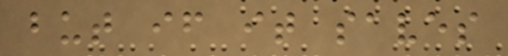but if it saves
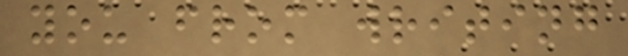you from writing
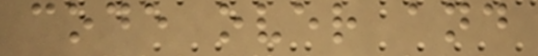code over and
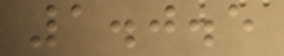1.0.5
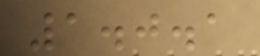1.0.1
